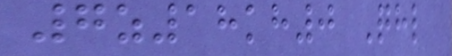7z18kh0 Qhl
